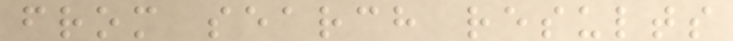from search results
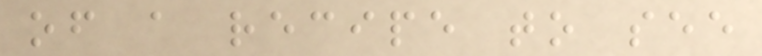of a recipe to see
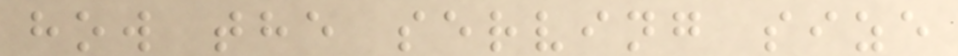how the serving size
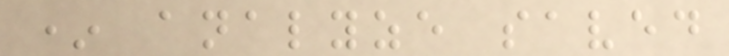* analyze saved
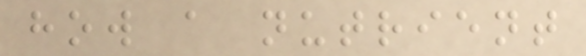how a nutrient
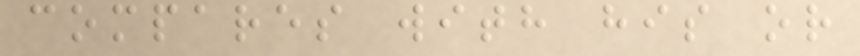compares with his or
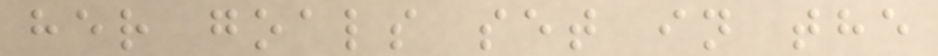her goals set in the
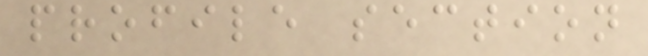profile section
